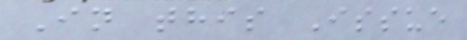In this Issue
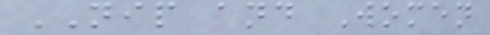NIP and Women
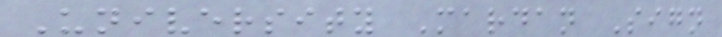University Mardan Sign
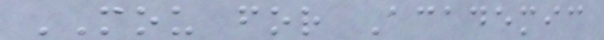MOU for Academic
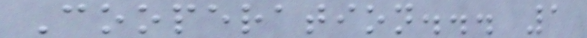Cooperation... 1
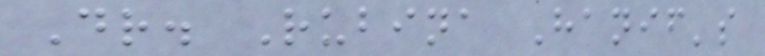Dr. Rubina Hanif's
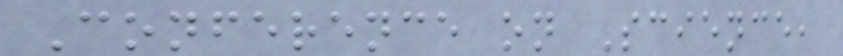Conference on Science,
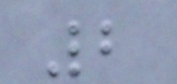2
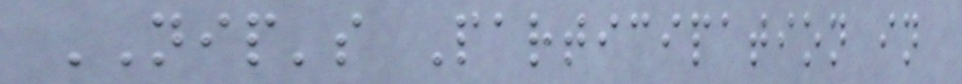NIP's Participation in
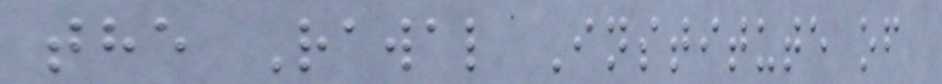the Rawal Institute of
